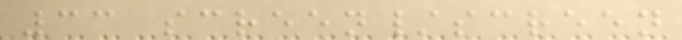33 screen/screen
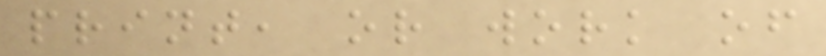print, or work of
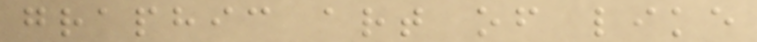graphic art of like
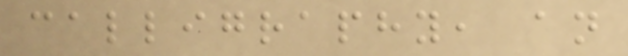calligraphy, an
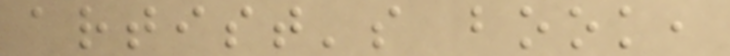artist's book,
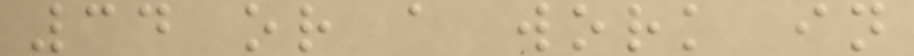34 or a work in
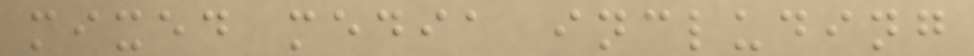mixed media including
